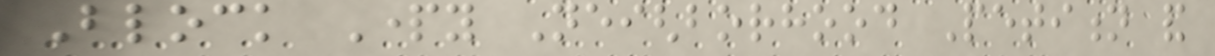Block Party Neighborhood Petition and
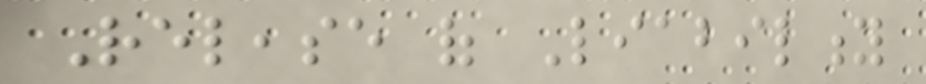Release of Liability
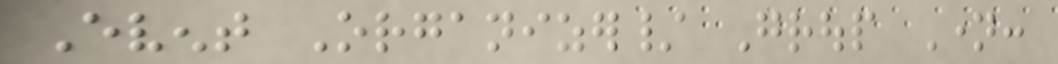Event Organizer/ Group Name:
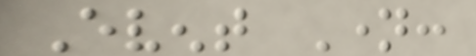Event Name:
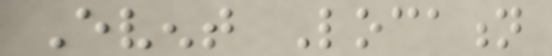Event Location
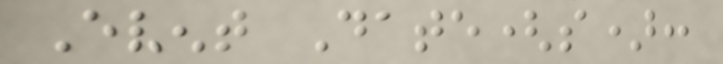Event Date(s):
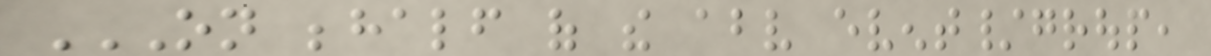ON BEHALF OF THE ABOVE EVENT/GROUP,
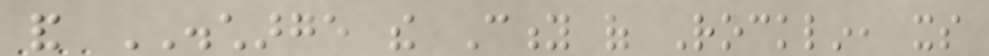and DISCHARGE the City of Rocklin, its
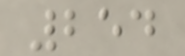254
